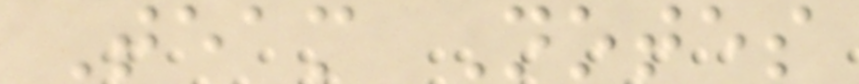Team Notes
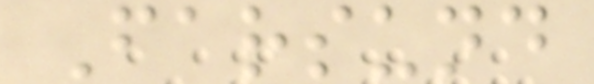Farsund
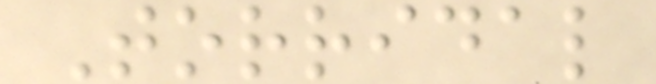Torridal
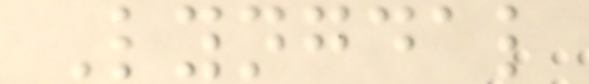Lyngdal
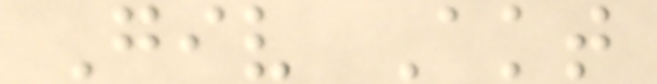Giv Akt
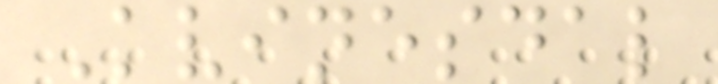Kvinesdal
